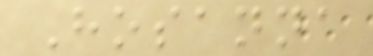Hosanna
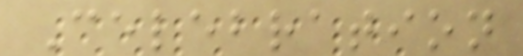Celebration
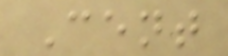Cent
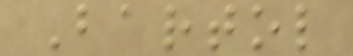Bartol
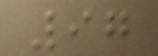97
